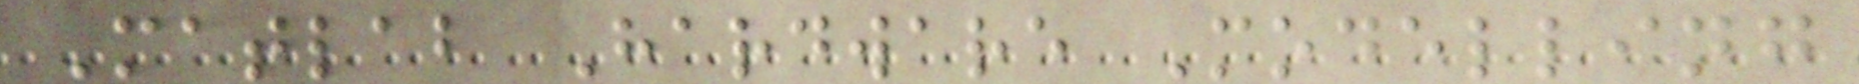Matlab Hardware Modelling
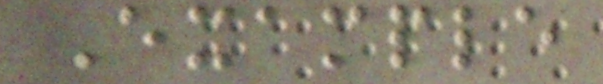Example
